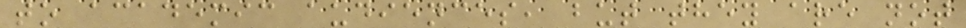to academic audiences, but they are not
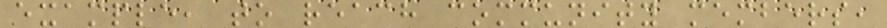example, to reach community members,
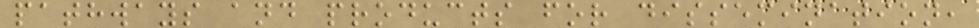pathways and products for dissemination,
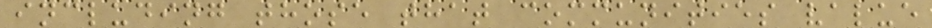including those that communities value
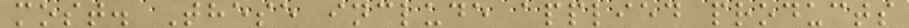most. These include applied products
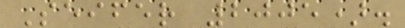Seifer 2005).
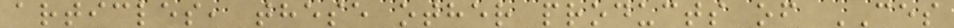articles, these other products of CES
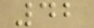42
